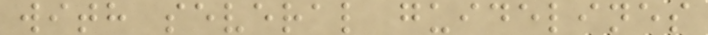with several guidelines
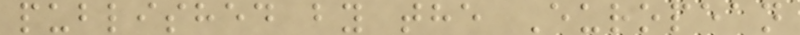published by the European
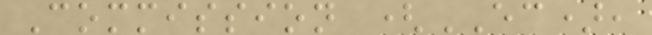Commission (EC),
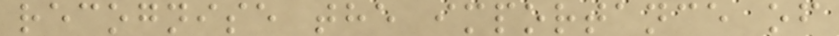recognise the importance of
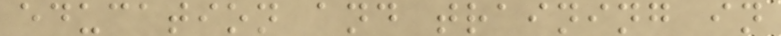education and training in
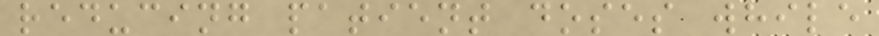reducing patient doses while
